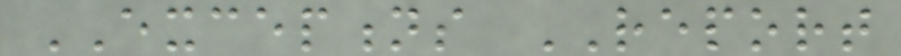EXCEPTIONS REPORT
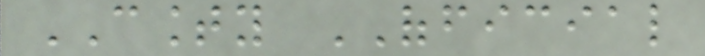COUNTY OFFICIAL
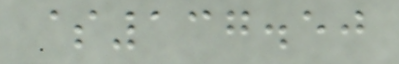$137.50
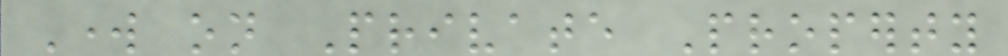Work on Private Property
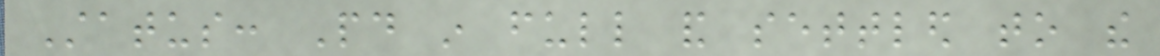Status: Paid in full and settled to the
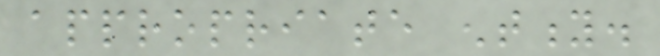appropriate entity.
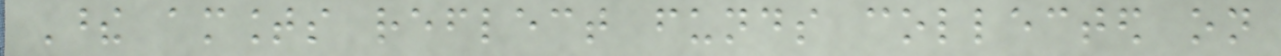These amounts reflect funds collected on
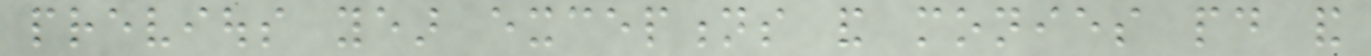previous year exceptions and monies paid and
